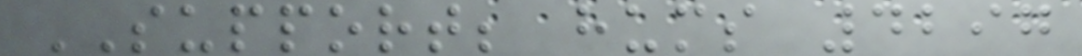SUPPORT; hums 4297
